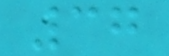37
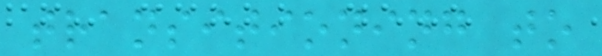transitioning to
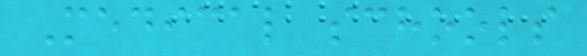Medical schools
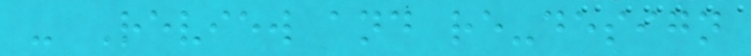- Review and re-design
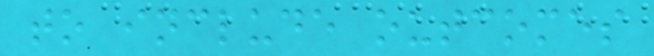to include outcomes
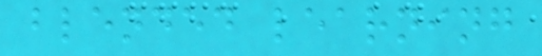blended learning
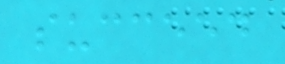succeed
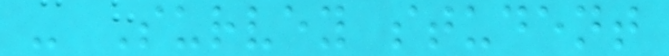- Survey student
